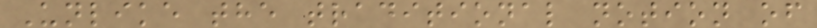Unlike the traditional notion of
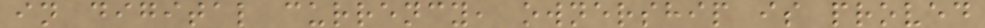in digital currency, ownership is proved
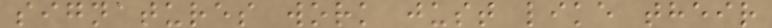signatures work just like their
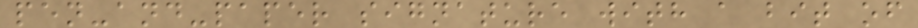pen-and-paper signature with a bit of
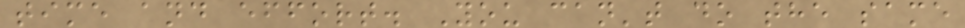time and effort. You can't do the same
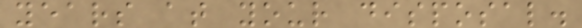years at your disposal.
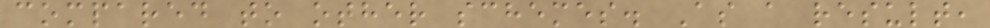compared to other schemes. As a result,
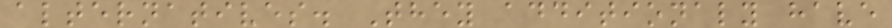alternatives. They additionaly have
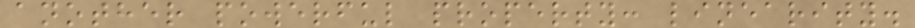another powerful property: linearity.
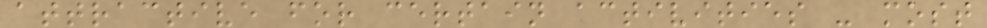attractive for certain activities - most
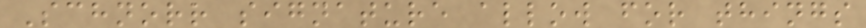Schnorr signature allow for things
